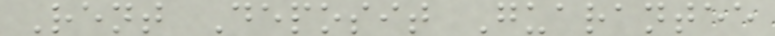Rent Deposit Guarantee
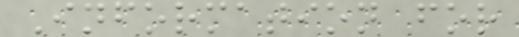Information for
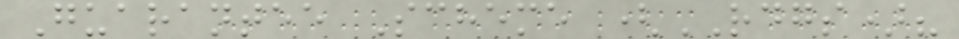Guarantee Scheme (RDGS)?
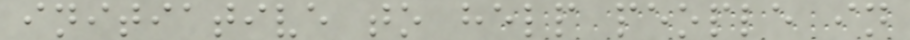initiative to help people in
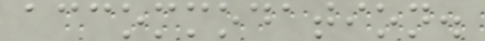accommodation.
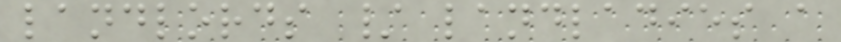landlords / landladies a
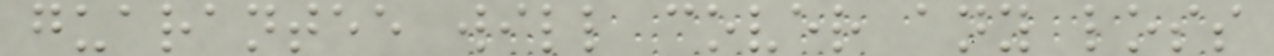guarantee will cover any loss
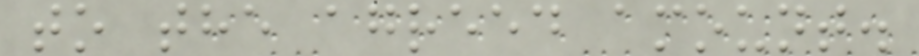to the agreed amount.
